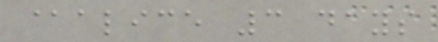@alice 3 days
